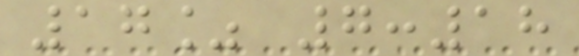17% 7:18
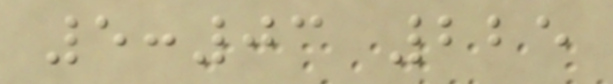5:03 225
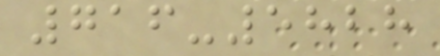716-5828
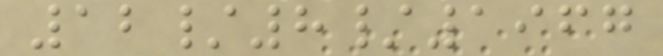12/8/1967
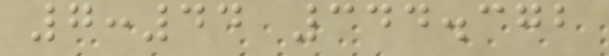7:44 344.372
